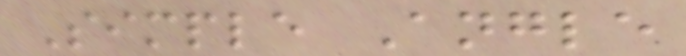Simple Angle
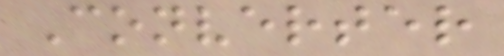Converter
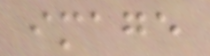image
